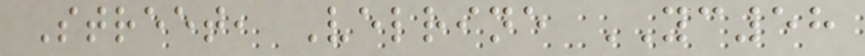Street, Velrine YC58
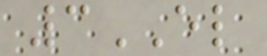3EL
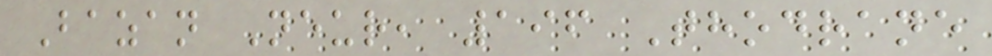Bazan Neur, 196 Thodrane
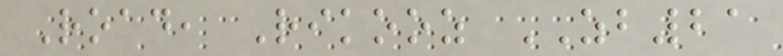Road, Rikooz ZB21
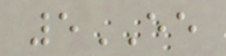5EE
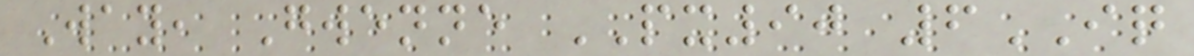Way, Gwenne PX90 6IQ
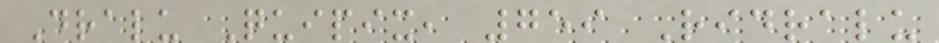Dralu Quipix, 759 Ridralu
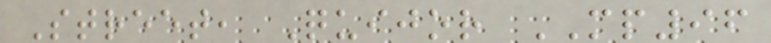Street, Quijor MP96
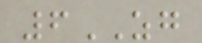6ZG
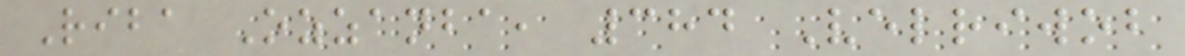Riba Ozzanba, 384 Velriwob
